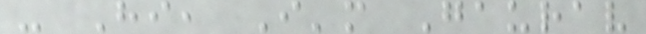- Hi, I'm Gaurav
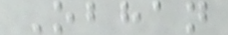Obhan
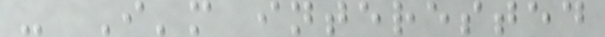- I'm interested
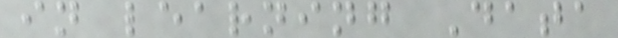in learning Data
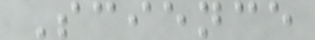Science
